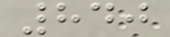840
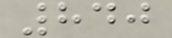840
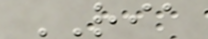RIA
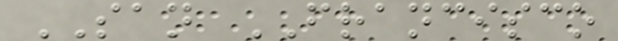SAN FRANCISCO
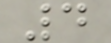4
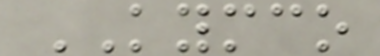KYMCO
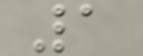1
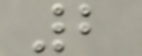2
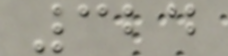324
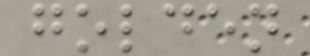golden
